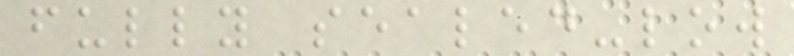fully sealed-low
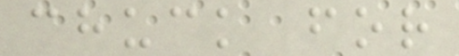chuck for
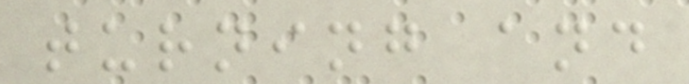turning and
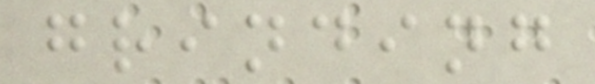grinding
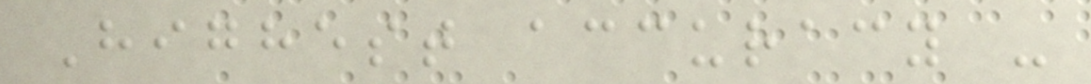Highest accuracy -
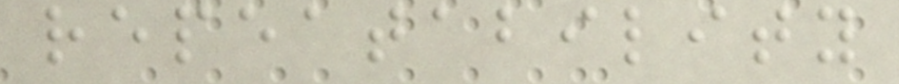repeatability
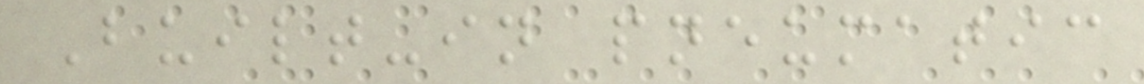Built-in pneumatic
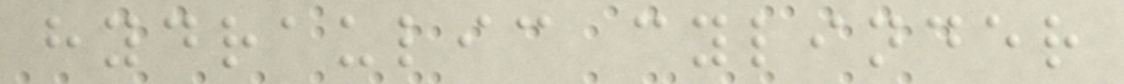hydraulic cylinder
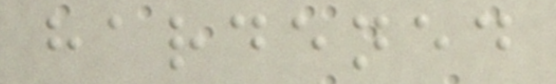hardened
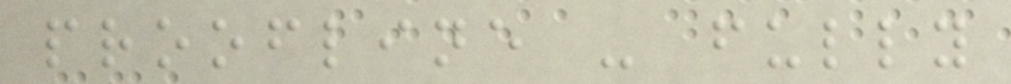proofline - fully
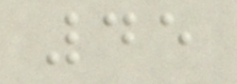45
